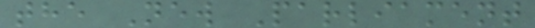the New Parliament
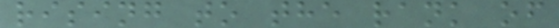rising to the rank of
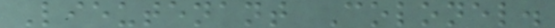Lieutenant Colonel.
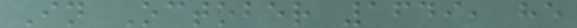In October 1649, he
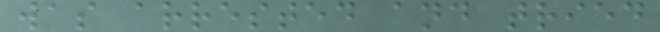was arrested and tried
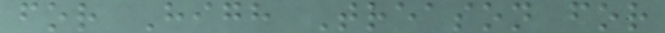for High Treason for
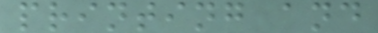printing and
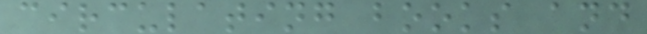circulating books and
